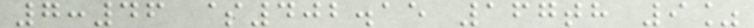7:46 $402.15 167th 9%
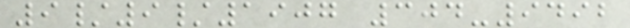9/9/1907 304-9492
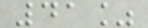41%
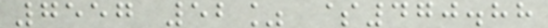7557 52% $470.88
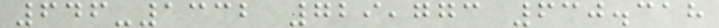646-1332 729,773 630.318
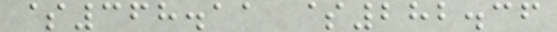$368.11 $282.36
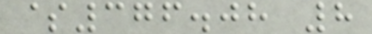$376.08 8
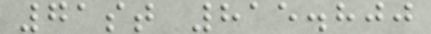71st 815.800
